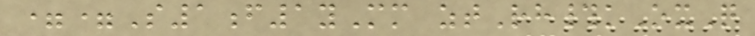==S1f1yMm ztRh#kOxQ
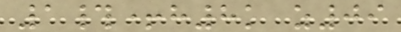1#+h8k z09
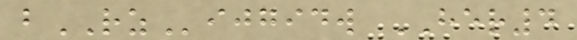bRZijgidw HER4
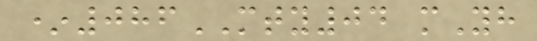*086MTY04 mYh
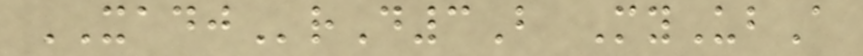XADJrD3B MyUbA
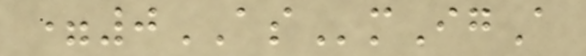=0ASmIgA
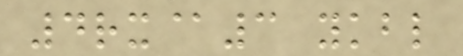4rx@3 ykbl
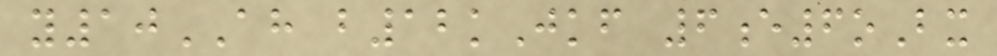y10AH b12kJkf 6e6oBx
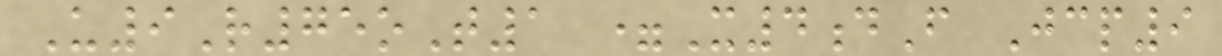U9R75oT1 =X4dF Jcp9
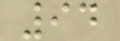94
